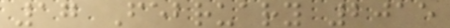17 February 2015
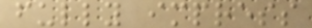fully impress
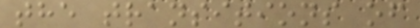the transitions of
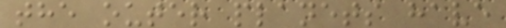the outer planets have
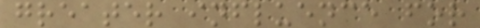greater influence for
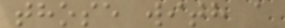those with a
